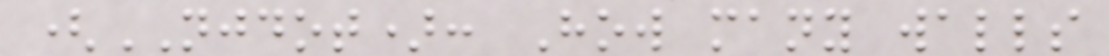(NJDOT): How many walls
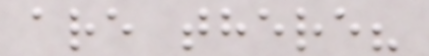are there?
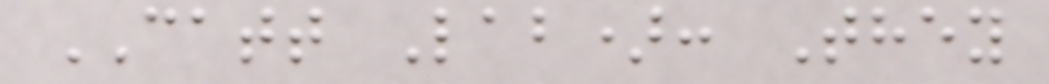CATT Lab): They
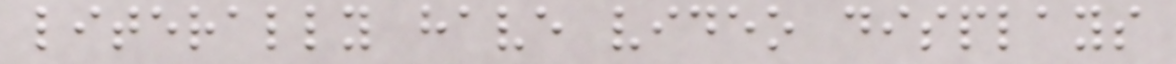literally have video displays
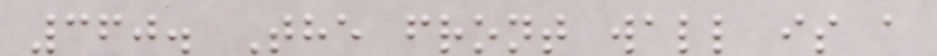360. The front wall is a
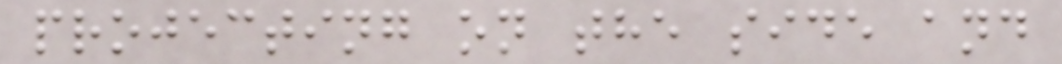projecting on the side and
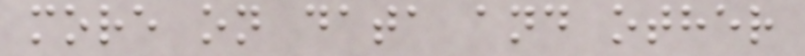more on data and other
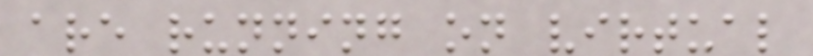are running on virtual
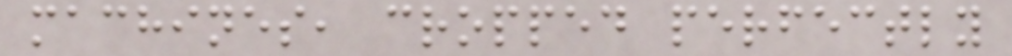machines, cropped perfectly
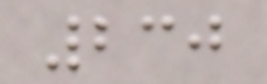230
